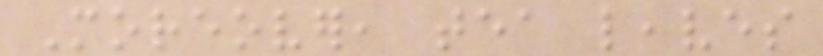Moreover, tea leaves
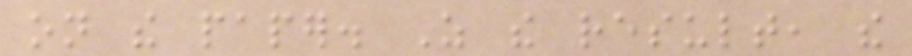on the paper. As the result, the
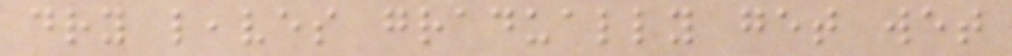dry leaves gradually get wet
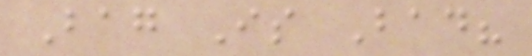Bag Is Bad?
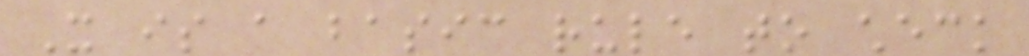It is a basic rule to check
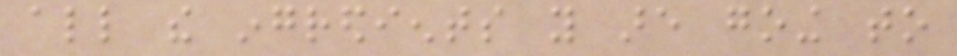all the ingredients you are going to
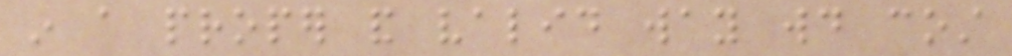in a proper and valid way would cost
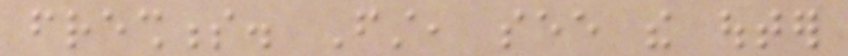freshness. First, see the outer
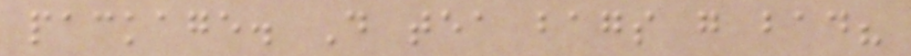package. Do tea bags go bad?
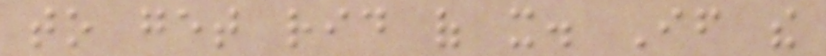to get rid of it. If the
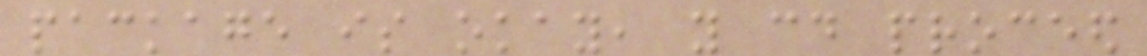package is okay, you could proceed
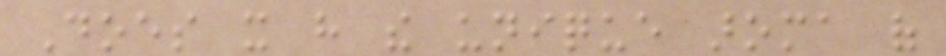Does it have the unique aroma of
